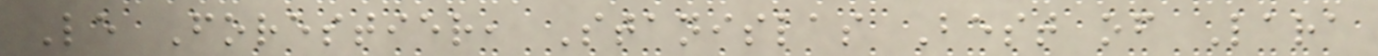Le Forestier, Stanislas Best of Lara
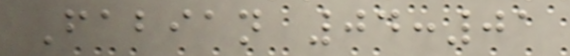Fabian 04:01
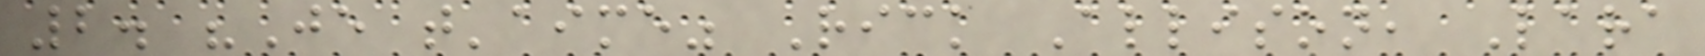2. "Je t'aime" Rick Allison, Lara
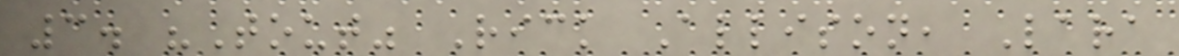3. "Tout" Rick Allison, Lara
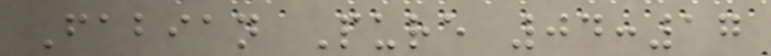Fabian Pure 04:17
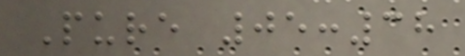Pure 05:38
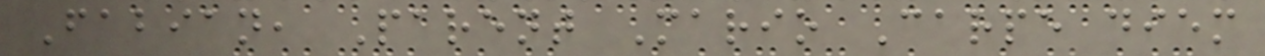Fabian, Parent Mario Carpe diem
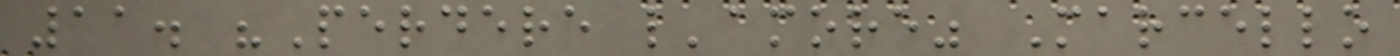11. "Perdere l'amore" Marcello
